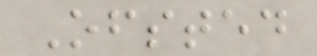Ofsted
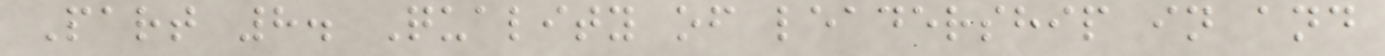Part 8. Quality of leadership in and
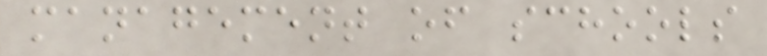management of schools
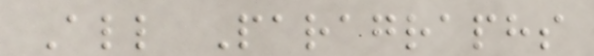All Paragraphs
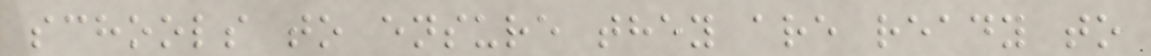schools to ensure they are ready to
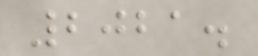2021.
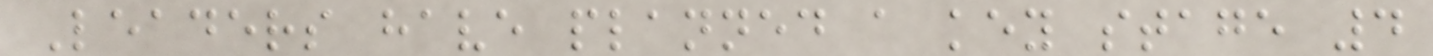Leaders have planned a key stage 4
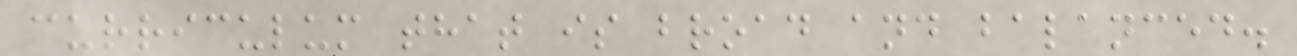curriculum that is broad and balanced.
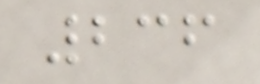236
